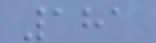181
